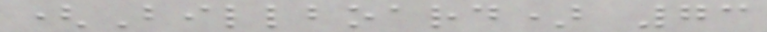(Billboard) 73
